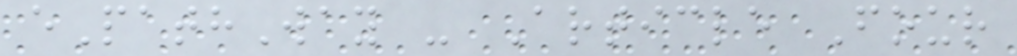ePathWay - Article Four
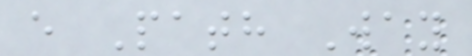e Path Way
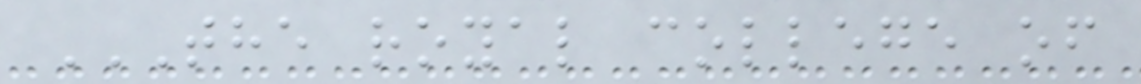THE ROYAL COLLEGE OF
